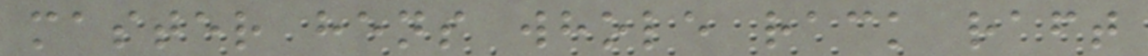master hens whole rack raft
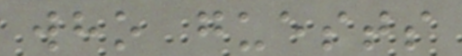who guests
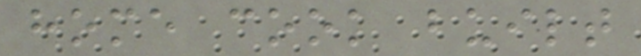home cook built
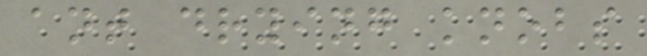ant drying knobs
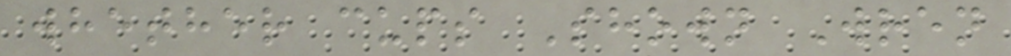whether cups Shown Wren
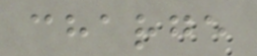charge
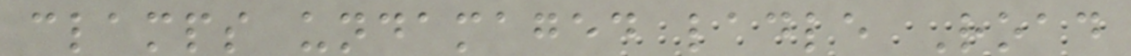clamps undamaged ladle Road
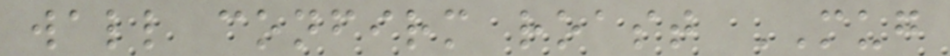wall confirm roast MUG
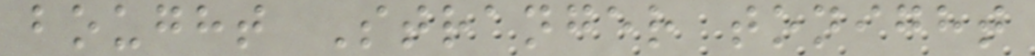bought Stranger tonight
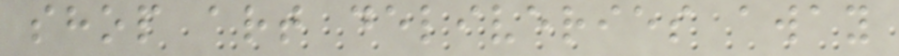shop art deliveries away
